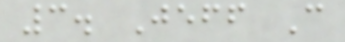3. Jeff C
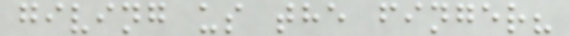giving us the finger?
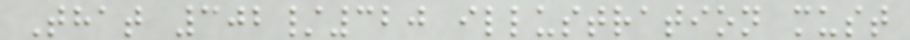That 302/320 illustration must
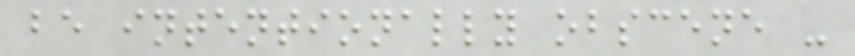be intentionally obscene -
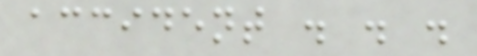accident . . .
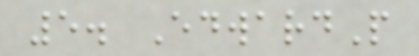5. EdwardP
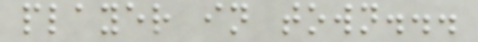player in town...
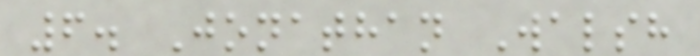6. Jonathan Walsh
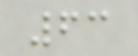63
